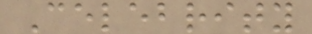Celebrity
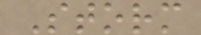Storm
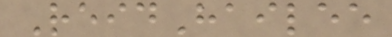ReidHailee
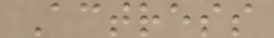Actress
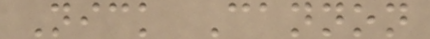Nick Cannon
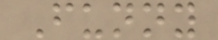Funny
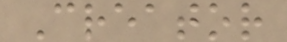Creator
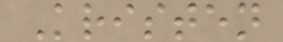Kristen
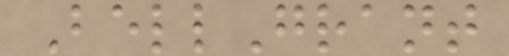BellGrant
